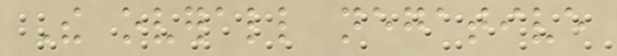The overall negative
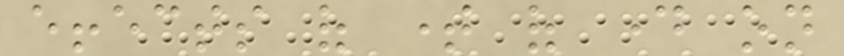effects of time of day on
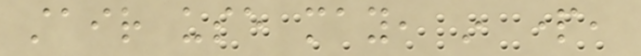stair use may, in part,
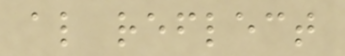also reflect
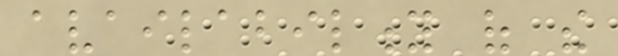availability of the
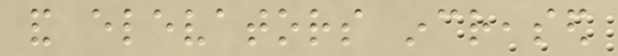and elevators increased
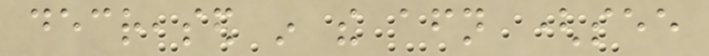decreased in the afternoon (see
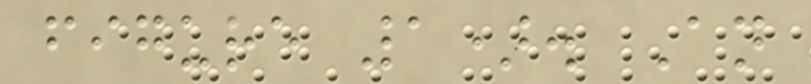figure 1). An
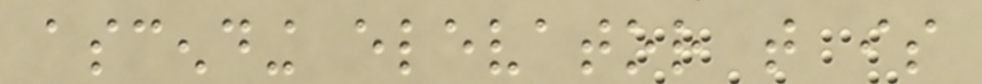ascending elevator that is
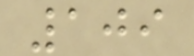109
